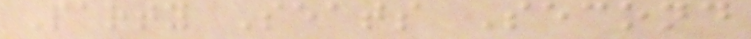Party Seats Second
